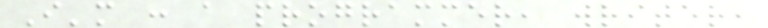I'm : a programmer, writer,
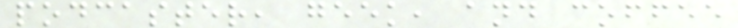podcaster, geek, and coffee
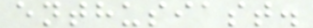enthusiast.
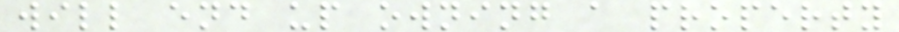will end up owning a property
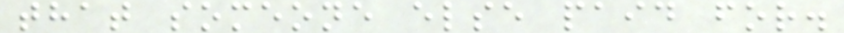that someone else paid for.
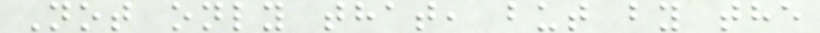Not only that, but by the
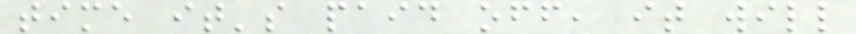time it's paid off, it will
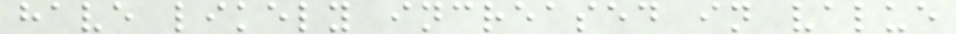have likely increased in value
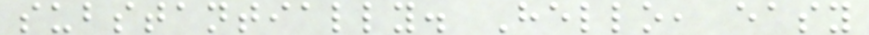substantially. Hello, easy
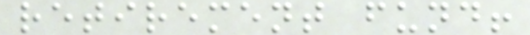retirement fund!
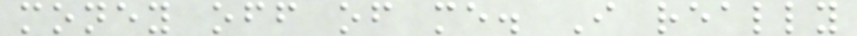money off of me. I really
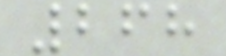268
